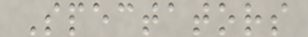Spectators
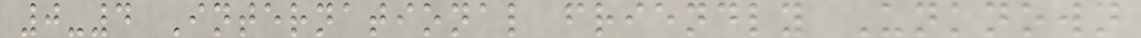0-4 International friendly Unknown
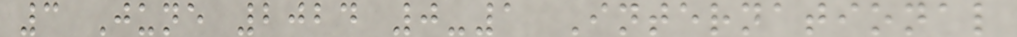3 June 2024 0-1 International
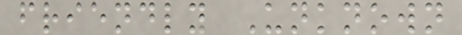friendly Unknown
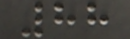88
